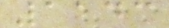1143
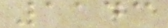1143
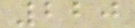220
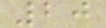20
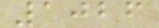1026
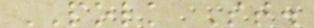POLK St.
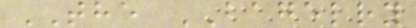THE BAGELRY
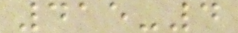415-4
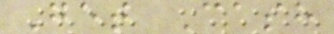Get Cash
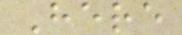Here
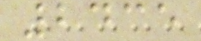2435
